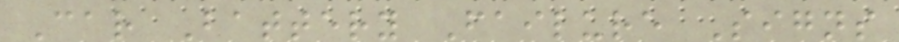Car Battery Failure Signs
